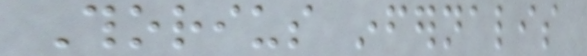Thorius infernalis
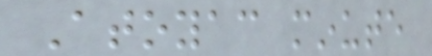Atoyac minute
